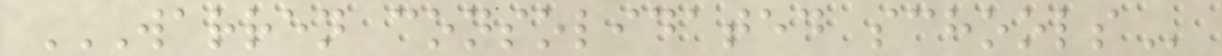WARREN CONSOLIDATED SCHOOLS
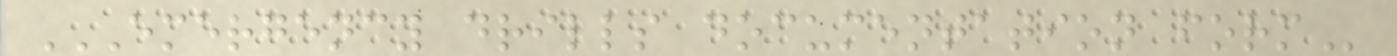EMERGENCY DRILLS DOCUMENTATION FORM
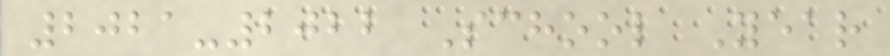2021-2022 School Year
